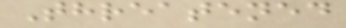Threatened
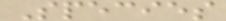Species
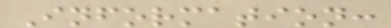Information:
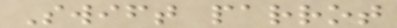Swift parrot
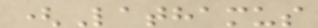(Lathamus
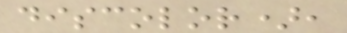discolor),
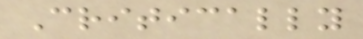Critically
